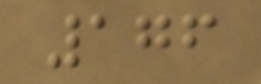176
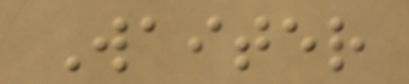Waiter
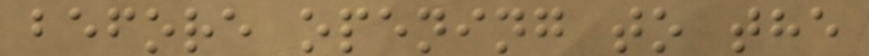before opening to the
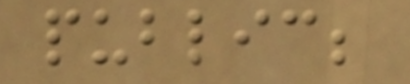public;
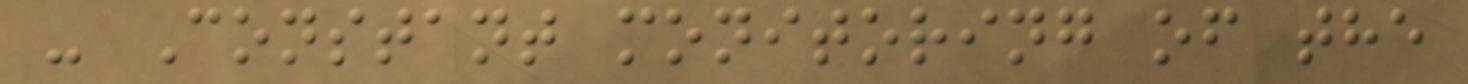- Constant monitoring of the
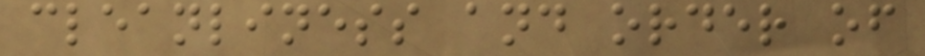cleanliness and order of
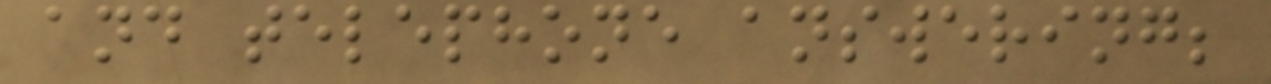and telephone answering;
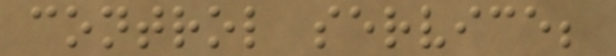control service;
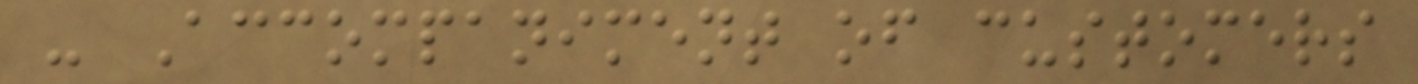- Accompaniment of customers
